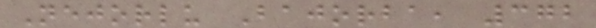Nejorlu Bajorba, 372
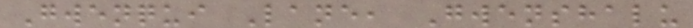Gwenqui Lane, Gwenshalu
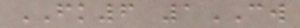FK6 1CW
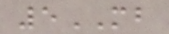5MB
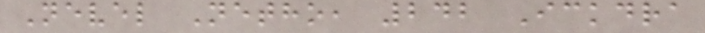Nevel Netho, 242 Ickdra
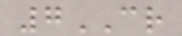7CR
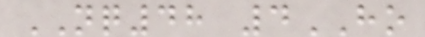NQ48 4HO
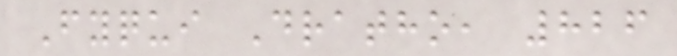Fyqui Dratho, 826
